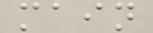main
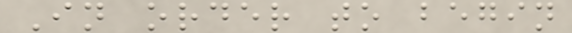In order to begin
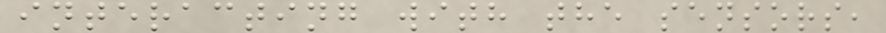interacting with the sensors,
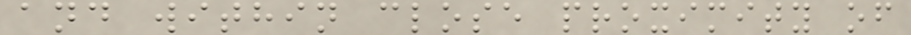and within close proximity of
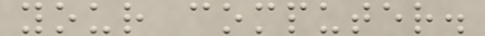your computer.
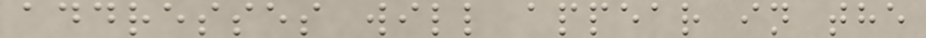addresses will appear in the
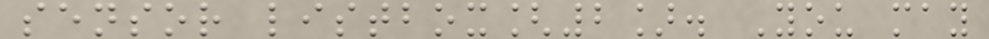sensor listbox[2]. You may
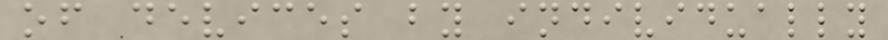of devices by individually
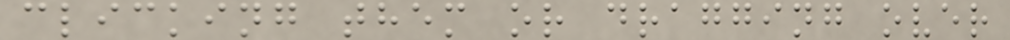clicking them or dragging over
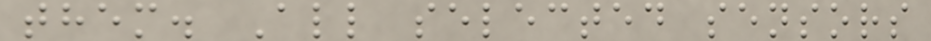them. All selected sensors
